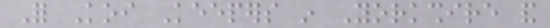For Koi Keepers in Yorkshire and
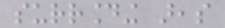surrounding areas
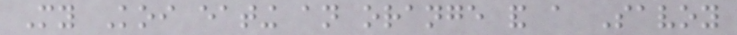My Koi eating an orange and a Savoy
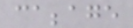cabbage
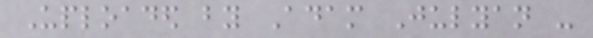Uploaded by Adam Julyan -
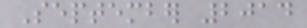September 2014
